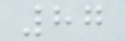87
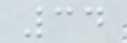34
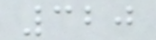320
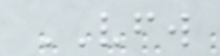VFW
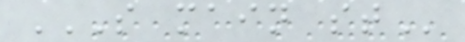S MAIN ST
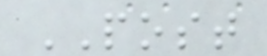POST
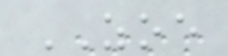ZOE
